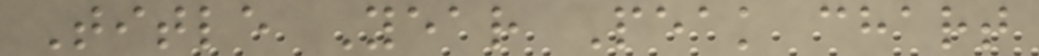Title Year Peak chart
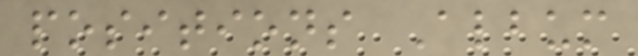positions Album
